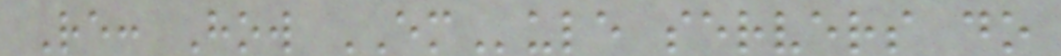Re: How EMule servers do
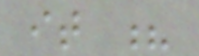it ?
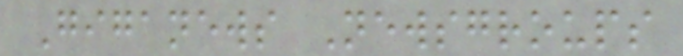Giganews Newsgroups
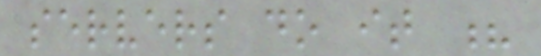servers do it ?
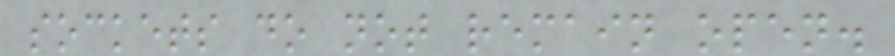sockets do not remain open.
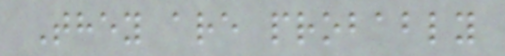They are probably
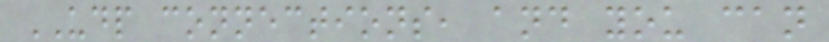UDP connections, and you can
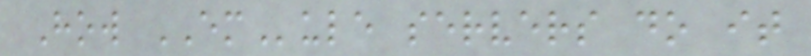How EMule servers do it
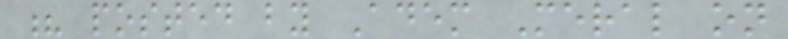? posted by Adem Meral on
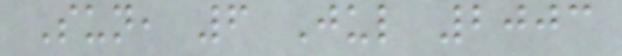Sun, 6 Jul 2003
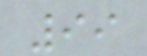99
